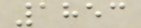1853
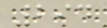294
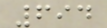694
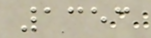1353
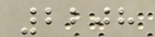2208
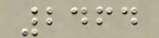2464
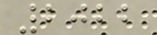2022
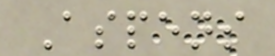Aspens
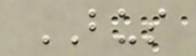BUS
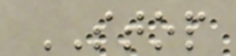STOP
